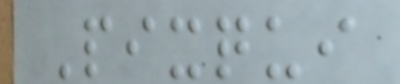Pixqui
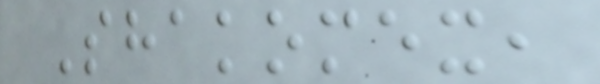Shakomex,
